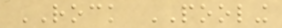ROCK POOLING
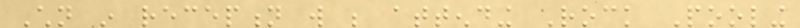Children in reception will be attending Rock Pooling
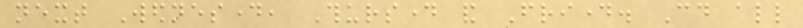next Wednesday, Thursday and Friday. Could all
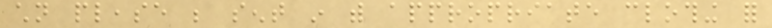children please be sent in with appropriate clothing for
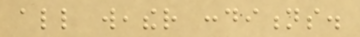all weather conditions.
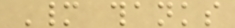Many thanks
